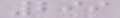299
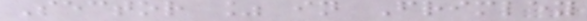Sector % in Frimley
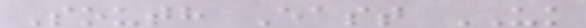South East UK
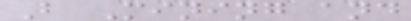B Mining and
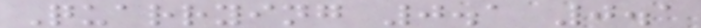Quarrying 0.1 0.1
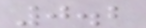0.2
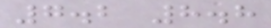7.2 8.8
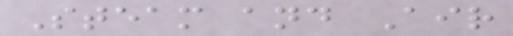Steam and Air
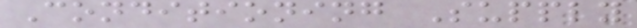Conditioning Supply
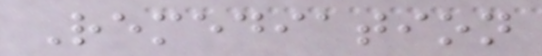Remediation
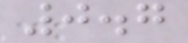0.7
